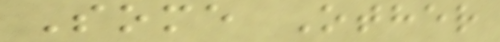Some Other
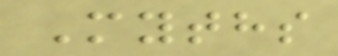Myths
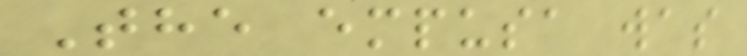The empusa was
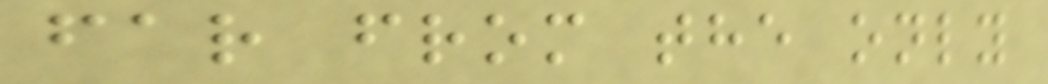far from the only
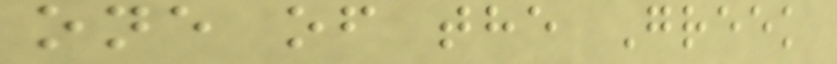one of the Greek
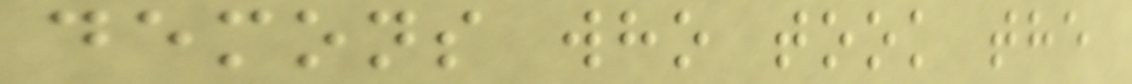demons who took the
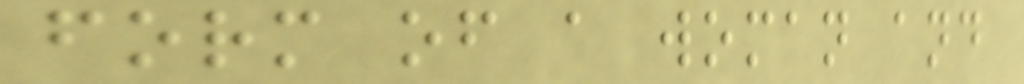form of a woman and
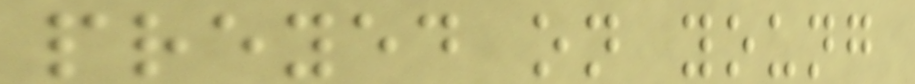preyed on young
